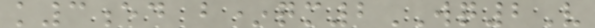k3ed b*qm2WQ2V
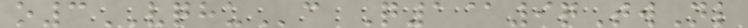o3VQHUc Q1@9qTwNl
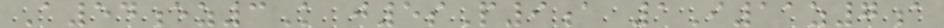A54ez3K j5sP9a 1I11z7a
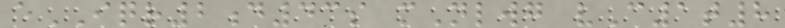eIQR2d43s mNlwg vC1t8
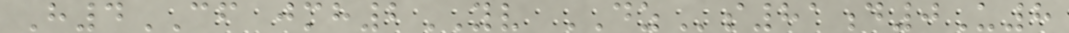H4CF jmh2YV DZs81d0U8
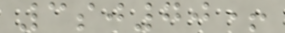3sj70+
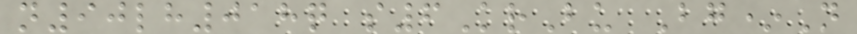n90lh018q s6KrBu Bg*N
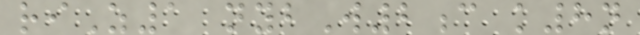riZ1 nybW2c k8n
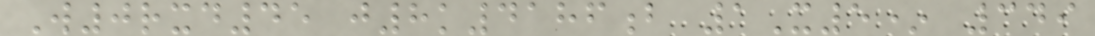W0rxd45 j8k4186b 1X5* 349
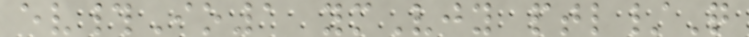ev#Io1 ymVjy ptl/Q
